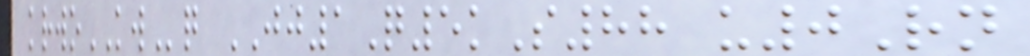krwoKWq JJ1Q5kS88 u0Rn
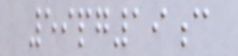59pg19c
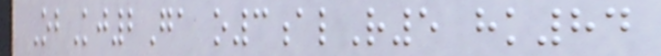ObKj2Ga o3alR5 hk84
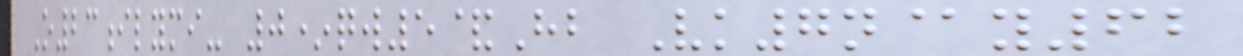O23ilymi- 0*qw5&Hb Vk7n@y62
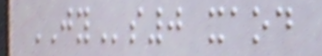JYs0 xaod
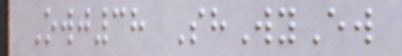Owj38 ShWyEw
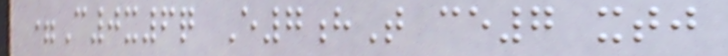=C0x6q E7hT ce7 xtj
